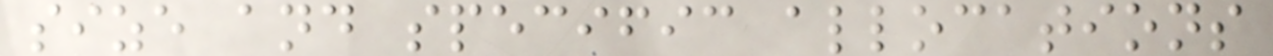size and specific allocations
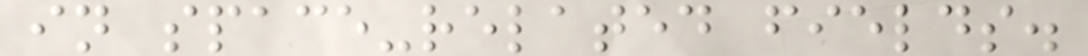in space-related fields.
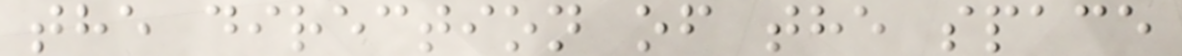the direction of the space
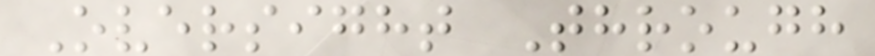Oversight Through
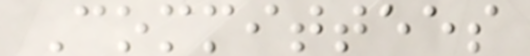Committees
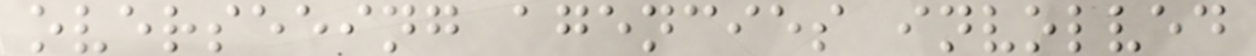overseeing agencies involved
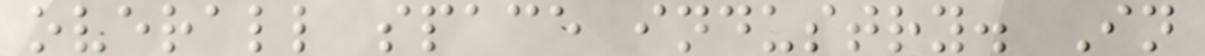overall space industry. In
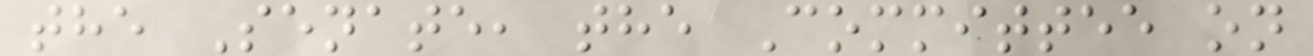the Senate, the Committee on
